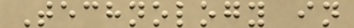Technology in
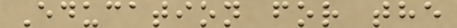Education for the
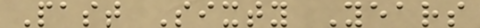Past Sixty Years
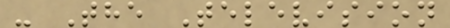- The Television
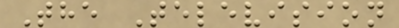The Television
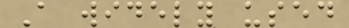A widely used
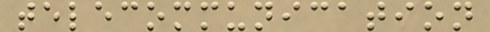telecommunication
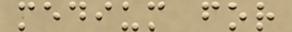medium for
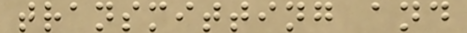transmitting and
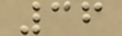36
